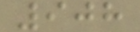908
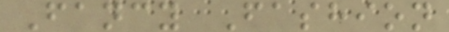Fancy Fashion
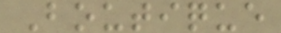Boutique
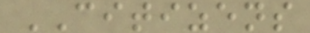CITIZENS
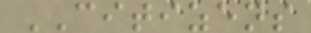CITIZENS
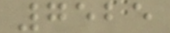7525
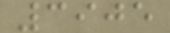3905
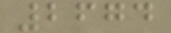2674
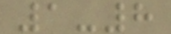1-8
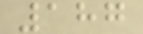187
